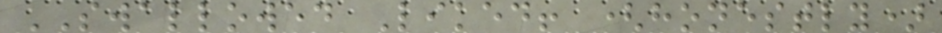SWALLOWED Liked! (honestly)
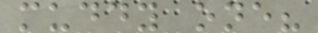muddy one?
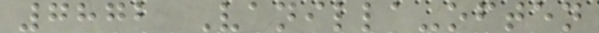7872 Vanilla-often
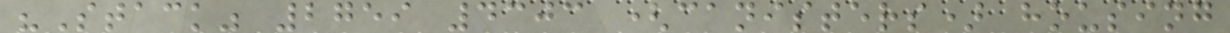"Stack" 2759 4303 (canisters) housing
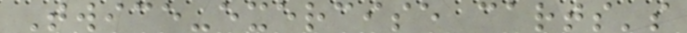Twice-exercise carts's
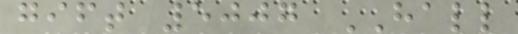gift 5007 HALL
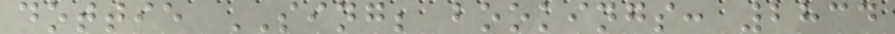dottie SING; bookings: 2834
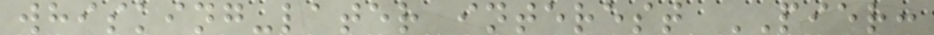whisking-later interest PIER:
